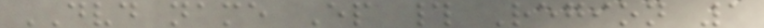DVD name Ep # Region 1
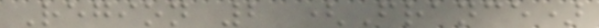Region 2 (France)
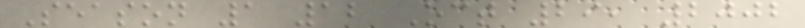Season 1 12 Oct 29, 2002
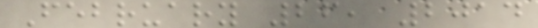February 26, 2014
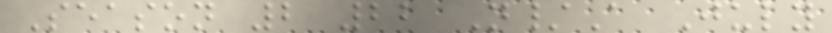Season 2 22 N/A July
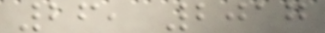26, 2017
